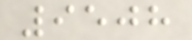9508
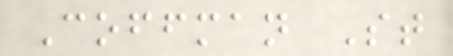Coffman St
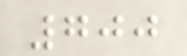700
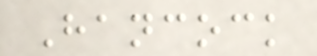Hancock
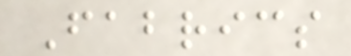Fabrics
